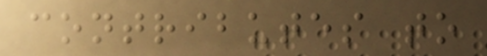contributes to
